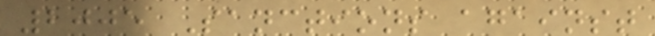2005 Sanctions against
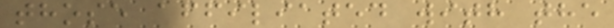those affiliated with the
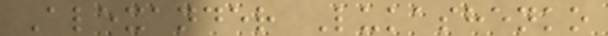Alexander Lukashenko
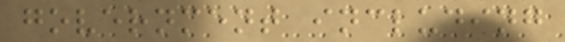government including
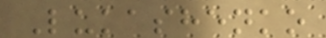Lukashenko
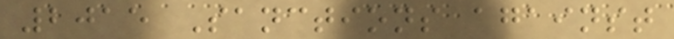2015 Sanctions against
